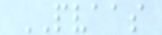PVAAS
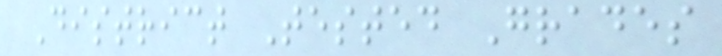District Tested Grades
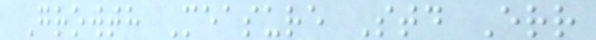Growth Measure Std Err
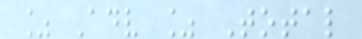% Adv % Total
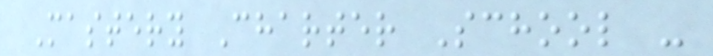Mastery Charter School -
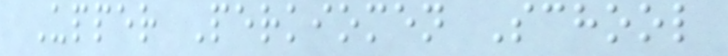Upper Perkiomen School
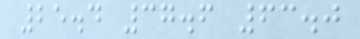25.4 37.6 63.0
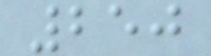250
